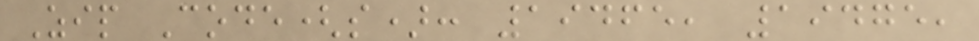Zip Code(s): 19465, 19475,
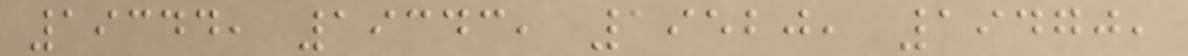19344, 19343, 19520, 19470,
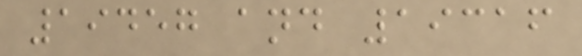19457 and 19316
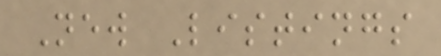New Listings
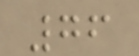76
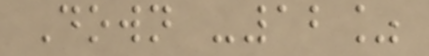Down -12%
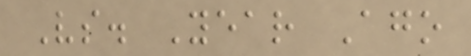Vs. Year Ago
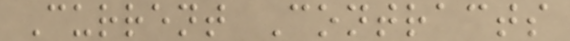Current Contracts
